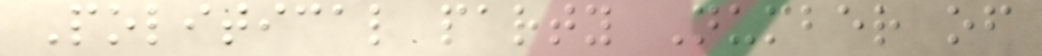Political party Number of
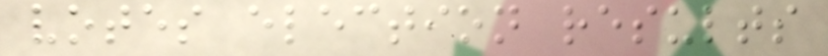votes election results
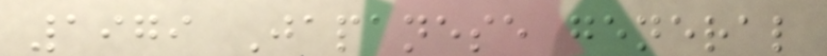1979 Japanese general
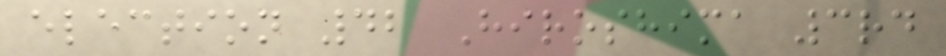election 42 Hiroshima 3rd
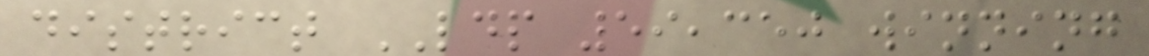district LDP 59,350 winning
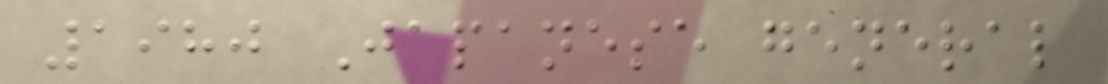1980 Japanese general
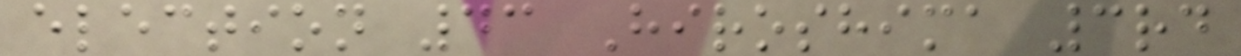election 43 Hiroshima 3rd
